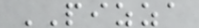PIZZA
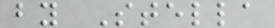by Stella
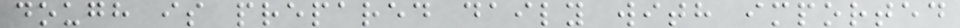dough is prepared daily with imported
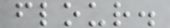flour.
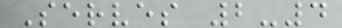Serves 2-4
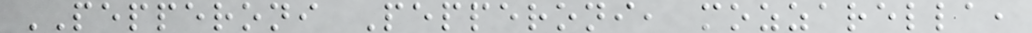PEPPERONI Pepperoni, mozzarella,
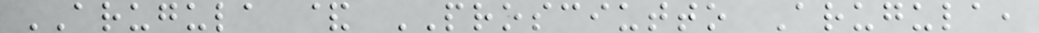ARUGULA & PROSCIUTTO Arugula,
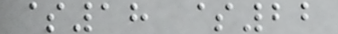$18 $22
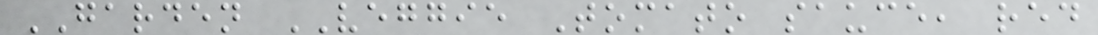GARDEN VEGGIE Tomato sauce, red
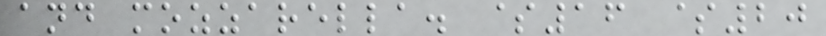and mozzarella. $16 $20
